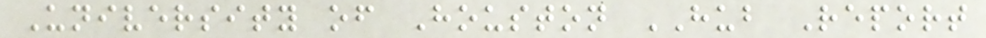University of Houston HUB Report
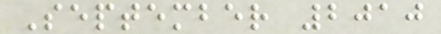September 2010
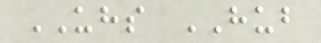UHS HUB
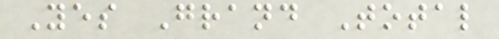Yes Grand Total
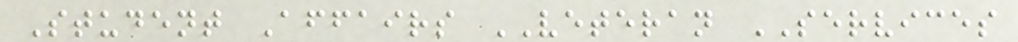Student Affairs VETERAN SERVICES
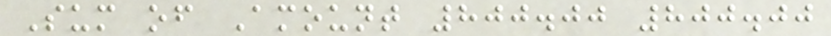Sum of Amount 800.00 800.00
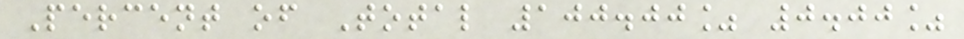Percent of Total 100.00% 0.00%
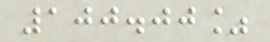100.00%
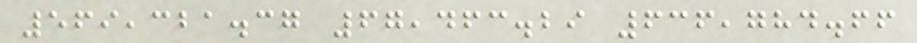569,321.37 67,463.29 636,784.66
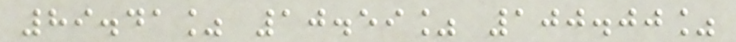89.41% 10.59% 100.00%
